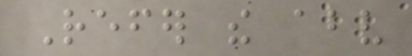Refer the above
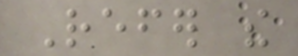Refer the
